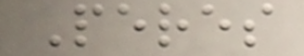Peres
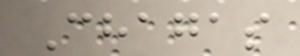Chagas
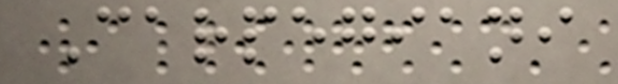Carpegiani
